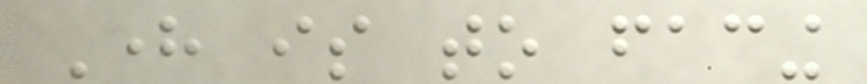Here is to facing
